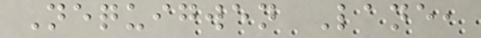Nequigwen Lane,
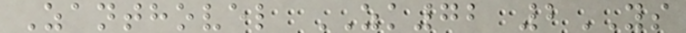Zanthovel ZK72 2YS
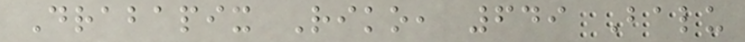Drabapix Riko, 649 Balu
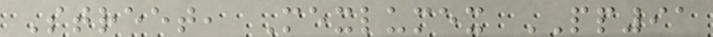Street, Mexlumex PP91
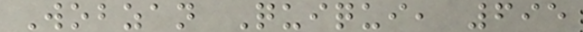Wobzan Quiqui, 695
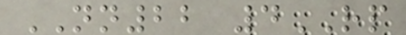NN22 4RP
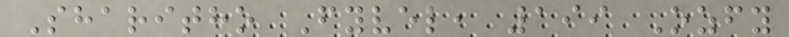Sharitho Fyvel, 199 Ozfy
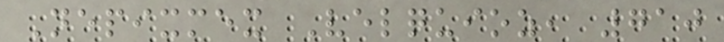Nepixmex Velquioz, 710
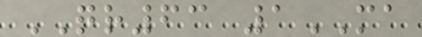QR63 1MA
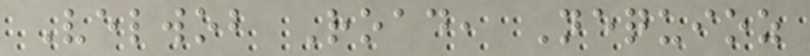Velwob Road, Nequioz
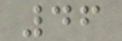46
